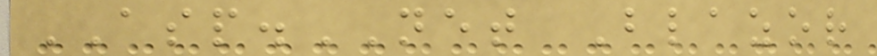ASP.NET Blazor
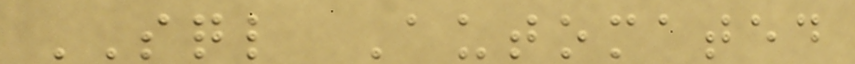SQL Automated
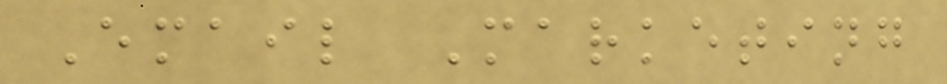Email Marketing
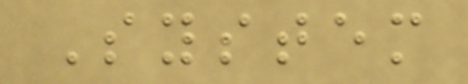System
